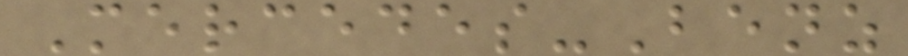Mercedes-Benz
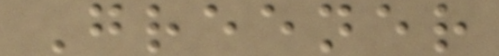Greener
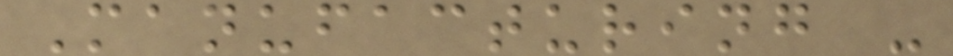Manufacturing -
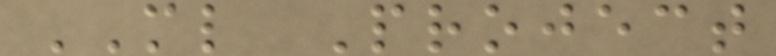ML Project
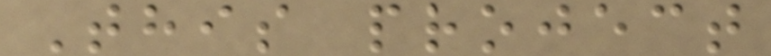This project
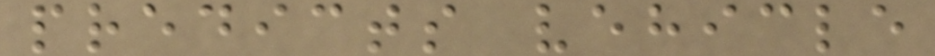predicts vehicle
